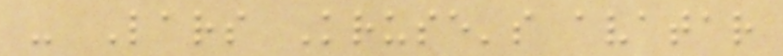- Lars Kruse's avatar
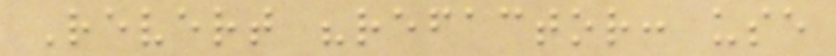Revert "refactor: use
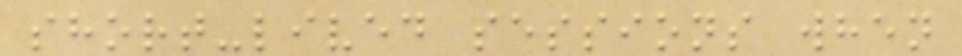short-lived sessions when
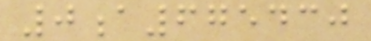0a675430
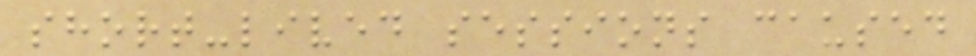short-lived sessions caused
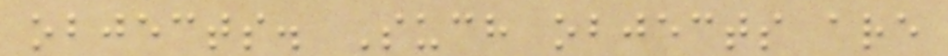objects. Such objects are
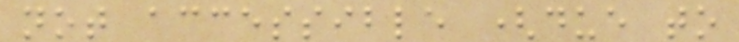not accessible (due to
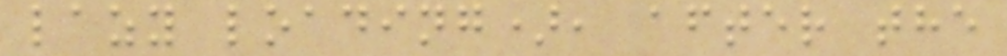lazy loading), after the
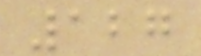127
